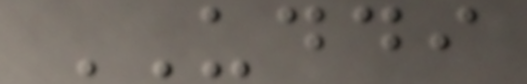UDDI
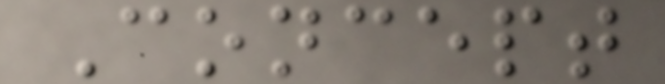Concept
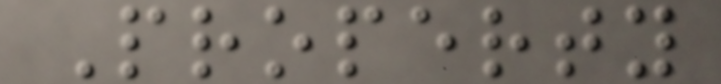Property
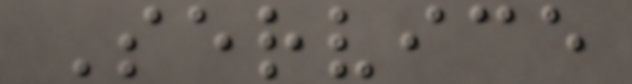Service
